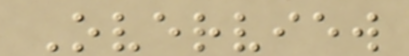Overview
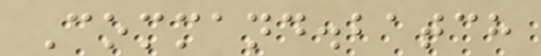Command.batch
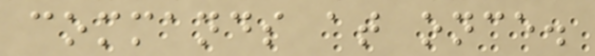commands at once.
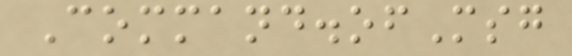Command.ofMsg
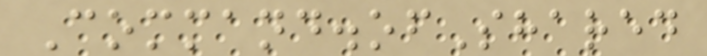Command.ofShared
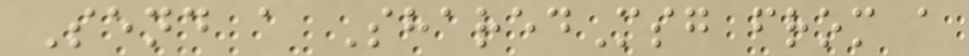Send a SharedMsg from a
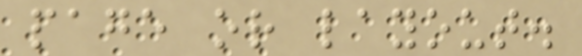page or layout.
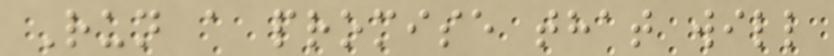Run a promise that will
